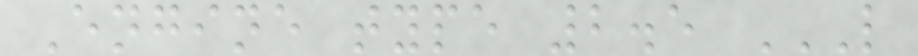Engine type 2.5 L
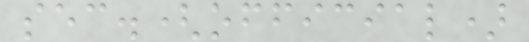sec.(official)
